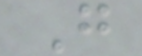G
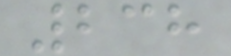238
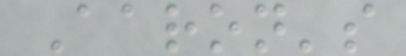Aaron's
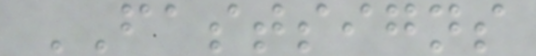FASTSIGNS
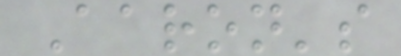Aaron's
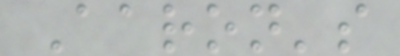Aaron's
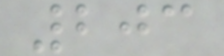203
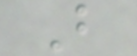B
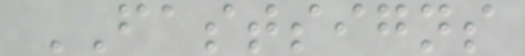FASTSIGNS
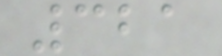321
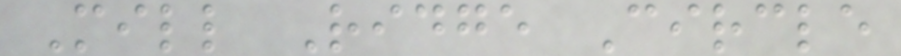Mill Ridge Circle
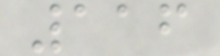116
